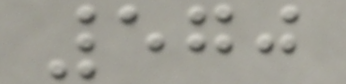570
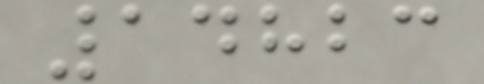14823
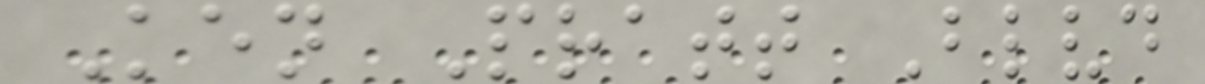Ken Pratt Blvd
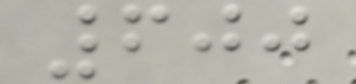600
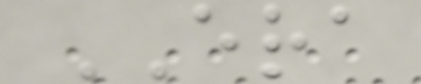ERA
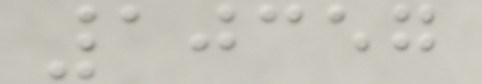10357
